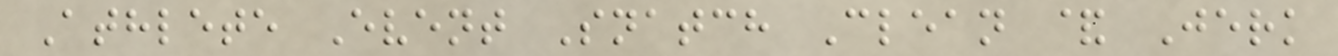Athlete Event Snatch Clean & Jerk
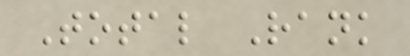Total Rank
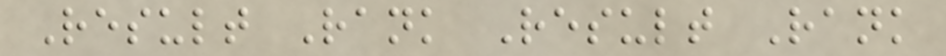Result Rank Result Rank
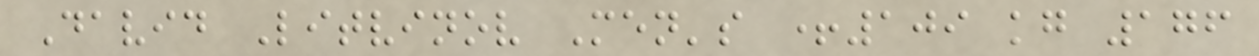David Litvinov Men's +109 kg 176
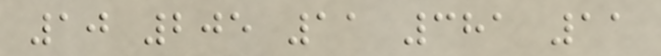10 205 11 381 11
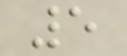5
